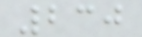230
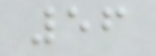56
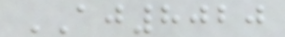AJ8020
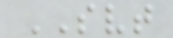SVT
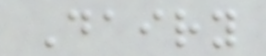Dairy
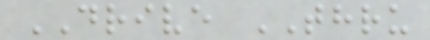DRIVE THRU
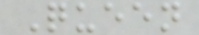Queen
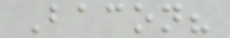Bacon?
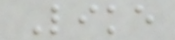Like
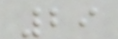29
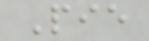Pie
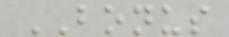BONUS
